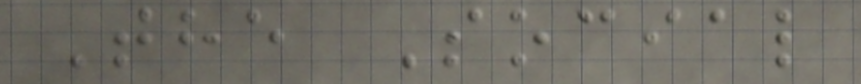The Social
